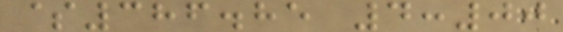$386.85 4:00
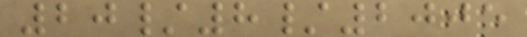20/8/2005
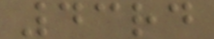43rd
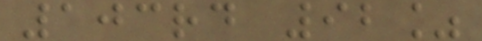103rd 92%
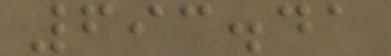693.41
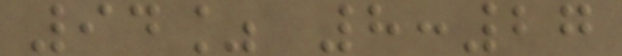94% 8:27
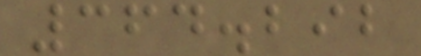364.292
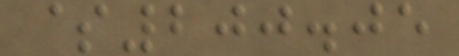$200.05
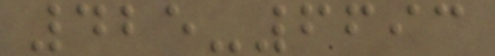425-6693
